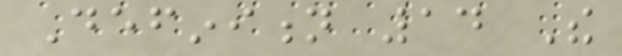Definition 14 The
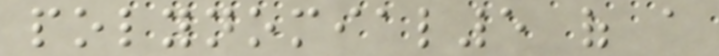polynomial5 of a
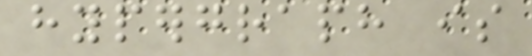hypergraph is
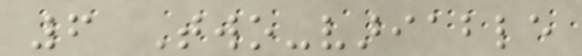6 Two-variable
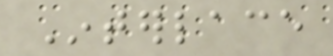Interlace
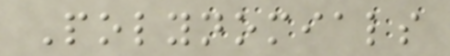Polynomials
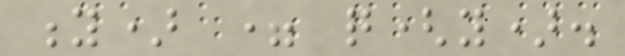y) = q(y).
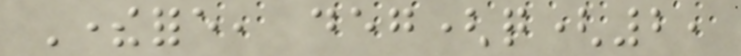Therefore, deg(q(2,
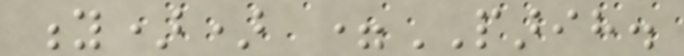y)) =PARIH.
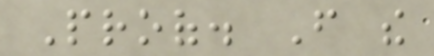Proof. From the
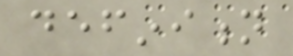definition
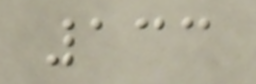133
